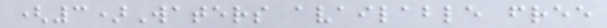(3)Waters available free
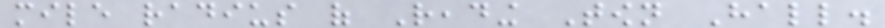mile radius of Reading Town Hall.
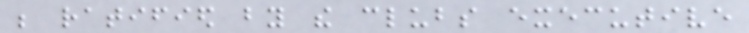be ratified by the clubs executive
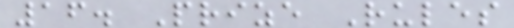16. Prize Rules
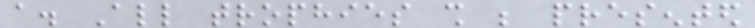a. All trophies shall be presented
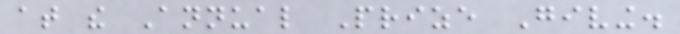at the Annual Prize Giving.
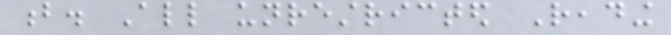b. All unrestricted Reading
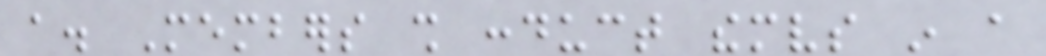a. Members shall conduct themselves in a
